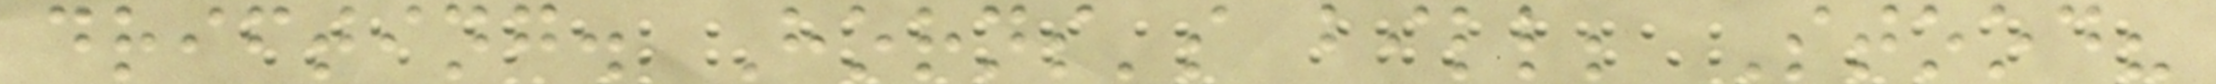drifting. Horns's bill; Stood?
